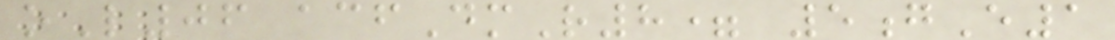oL06 acfDmR8= 5gE1
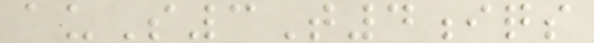auS3T4iqs
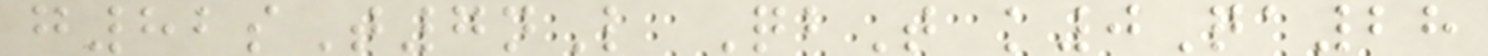g82sT7nL QbT k0Qa28
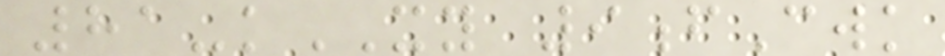81-kXY 9fCwk
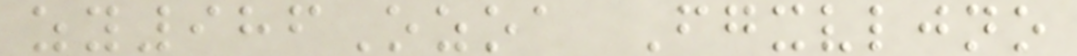zy986Ozoa Fgxvljno
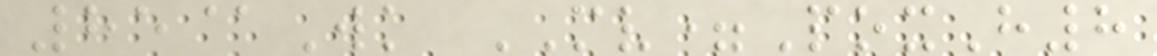85@Wk MV=PoxH8
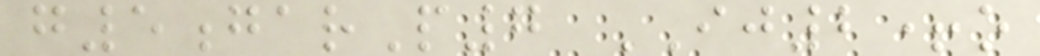g5garP7 IJ2+o
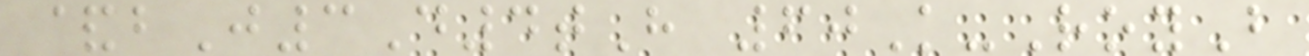&bJ3D4tH 60K-RoyB
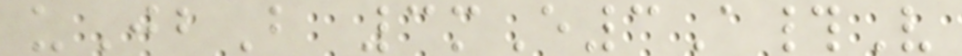uJbB 3mE3A#V
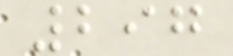297
